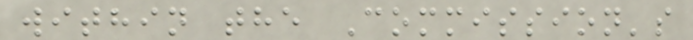within the Commission's
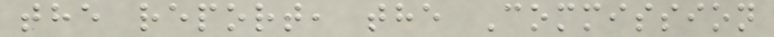the report, the Commission
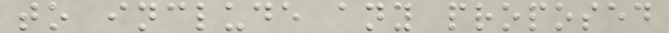to include any proposed
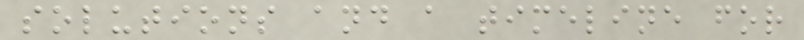solutions and a timeline for
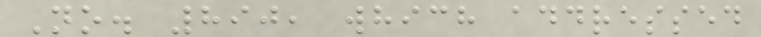No. 890, which addressed
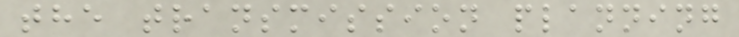the transmission planning
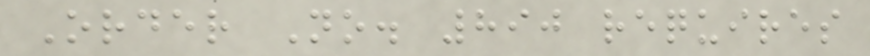Order No. 890 requires
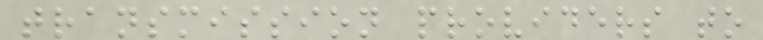transmission providers to
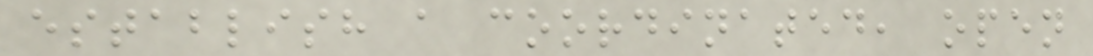establish a coordinated, open
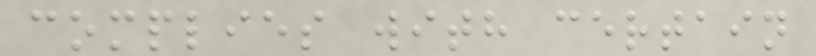complies with certain
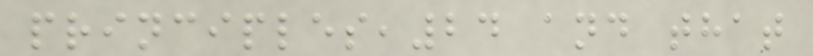principles,24 and that
